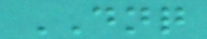DNQ
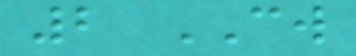2 CW
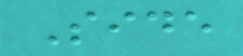Side
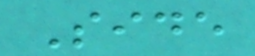Side
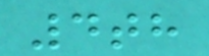4th
